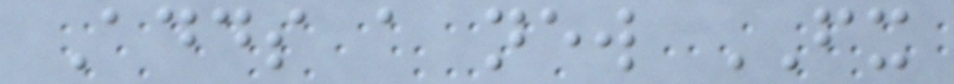Adds a new FX
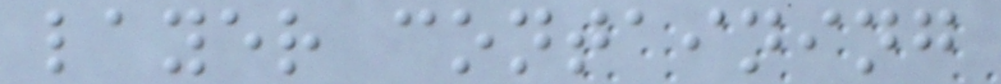layer containing
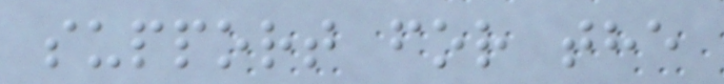support for the
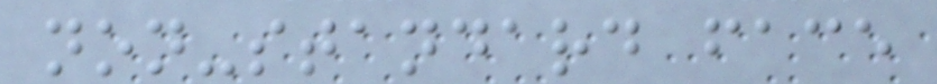non-standard face
